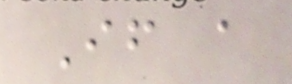If a
